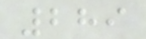289
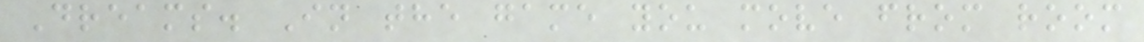Dreams. In the game you move from room
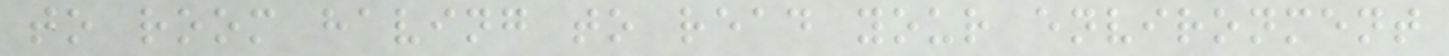to room having to read your environment
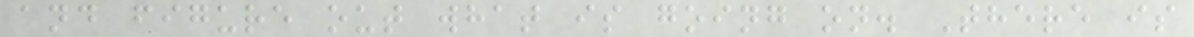and figure out what is going on. There is
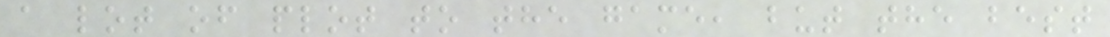a lot of plot to the game, but the best
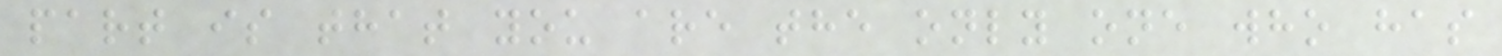part is that you are the only one who has
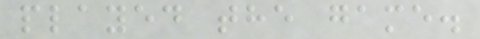played the game.
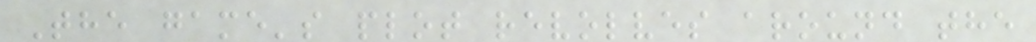The game's plot revolves around the
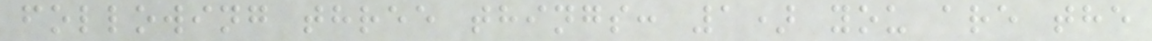following three things: 1) you are the
